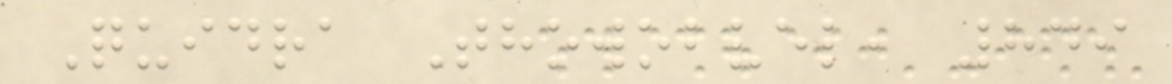Quidra Thowobvel, 849
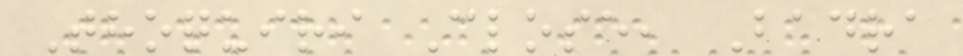Thoquiri Close, Badra
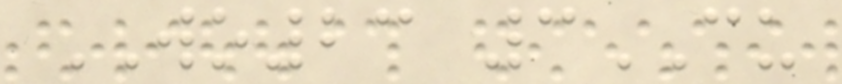WO23 3CU
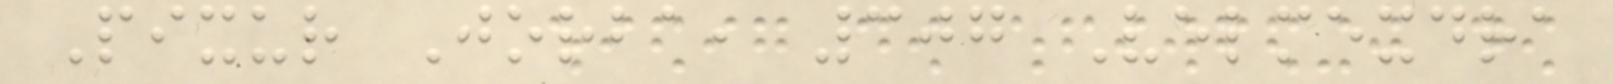Pixur Jorba, 307 Velmexdra
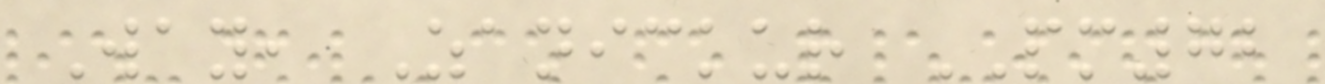Way, Zanickur PM72
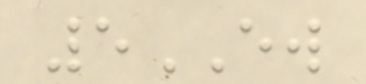5EW
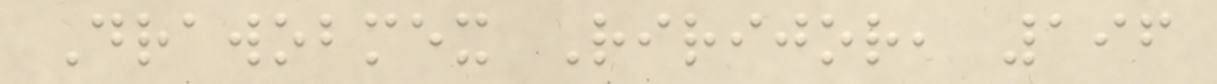Drawobmex Ririjor, 196
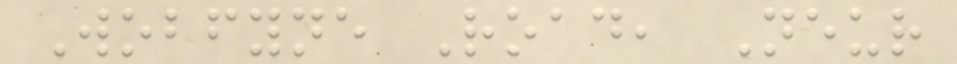Wobfyne Road, Neur
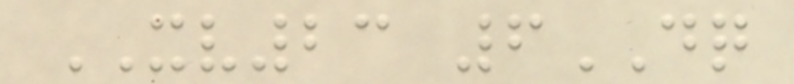XV23 6DQ
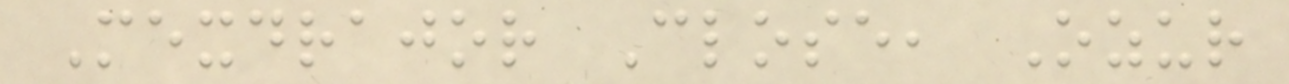Mexdrajor Close, Ozur
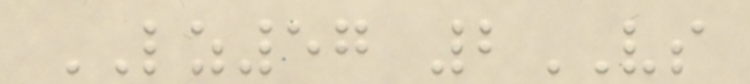LZ57 2VS
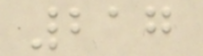217
